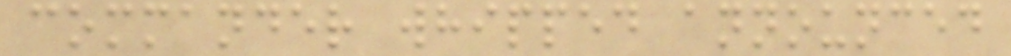commander whipped announced
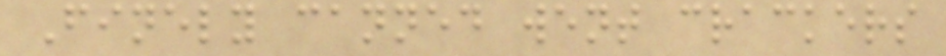Finely canned went crackers
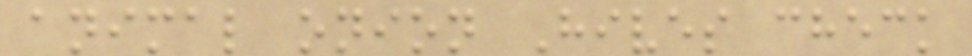animal onion Hives check
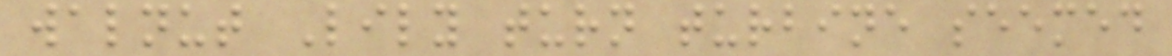walnut Lily turn turbine seemed
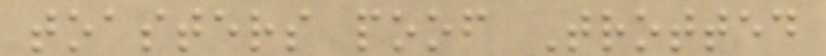toasters poof Trotted
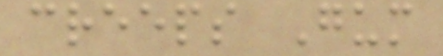creeps Gum
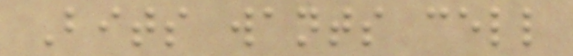Bits wants cell
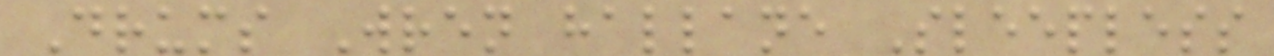Drums Wren hallane Sleepless
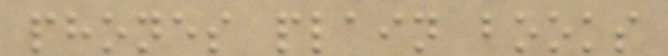phones plain books
